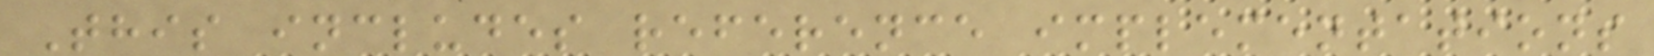This includes reference implementations
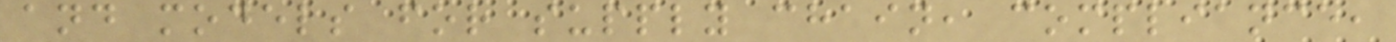and models for supply chain, compliance,
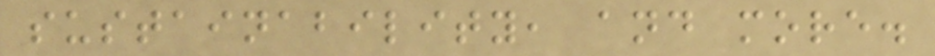sustainability, and more.
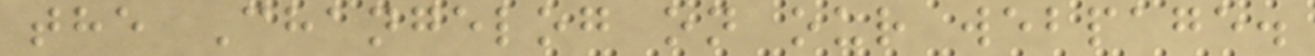the Changelog on our webpage.
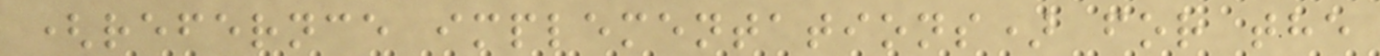(refernce implementations) for the
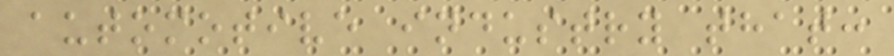automotive industry that:
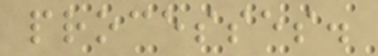processes.
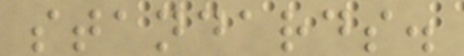standards.
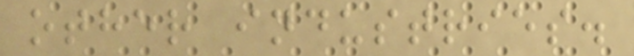other industries.
